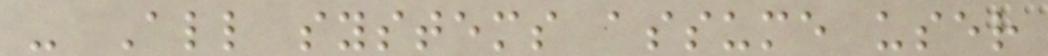- All systems assume user
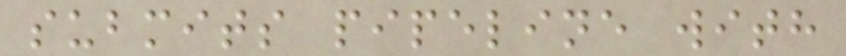submits pipeline with
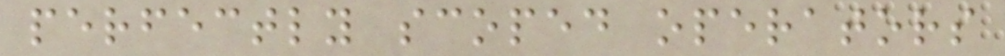perfectly scoped operators
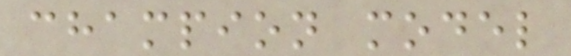champion model
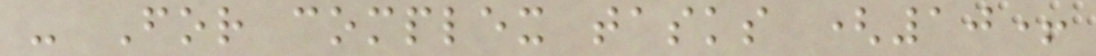- For complex tasks (10+
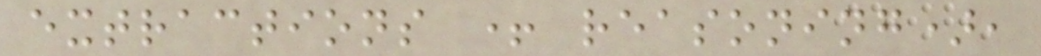extractions + reasoning),
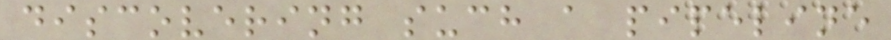discovering such a pipeline
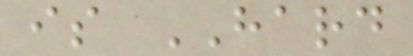is HARD
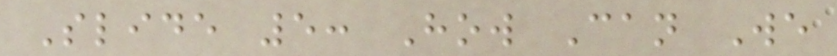Slide 5: How Can We
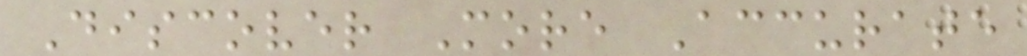Discover More Accurate
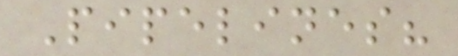Pipelines?
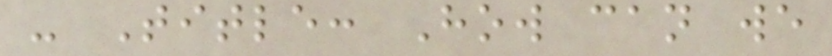- Title: How can we
